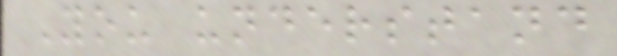You understand
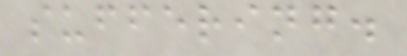suffering.
